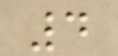4
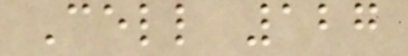Cell 127
